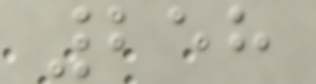258
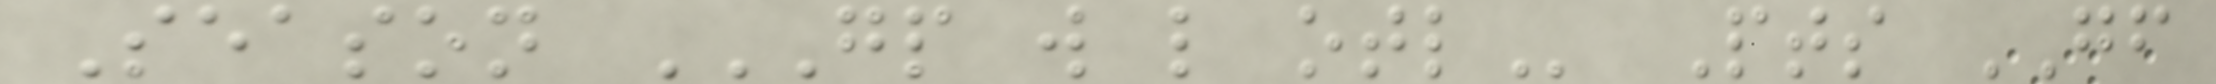Season GP W L OTL Pts GF
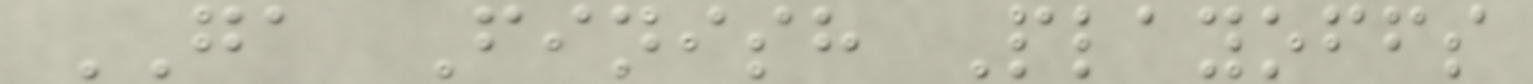GA Finish Playoffs
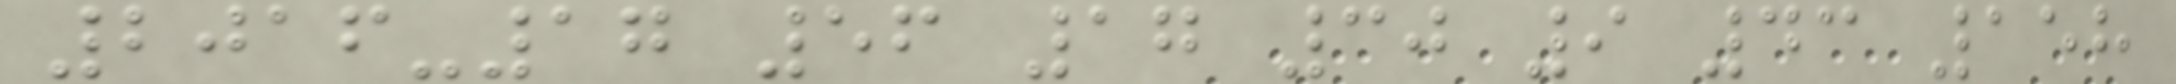2016-17 56 17 30 9 43 158
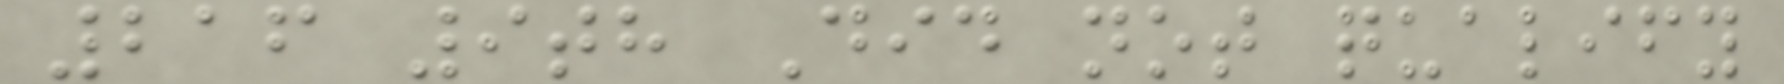216 9th Did not qualify
